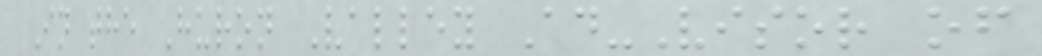In the Huron Valley Ad-Visor of
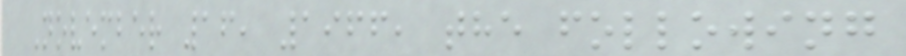November 16, 1966, the following
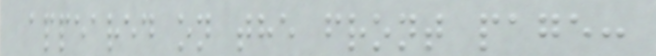appeared on the front page:
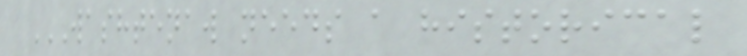WASHTENAW NEEDS A HISTORICAL
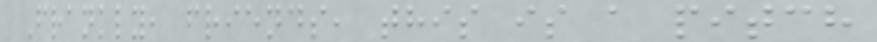Frankly, friends, this is a pitch
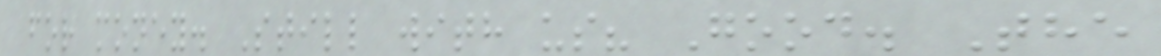for money. Still with us? Good. The
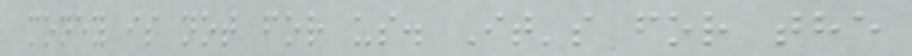money is not for us. It's for the
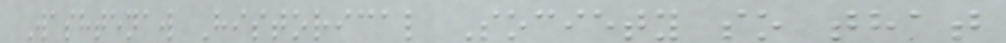Washtenaw Historical Society so that
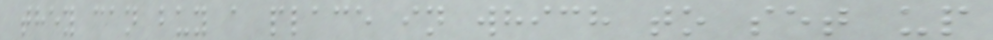they can buy a place in which to set up
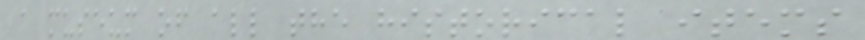a museum of all the historical items
